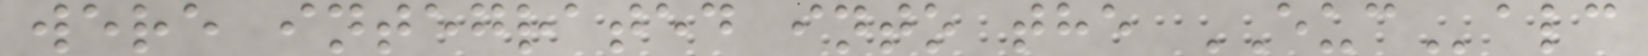were integrated into the EUCalc
